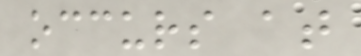occurs at
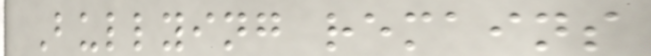Bullying remains
